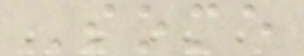Some
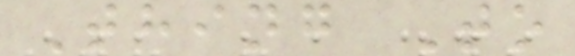Thing To
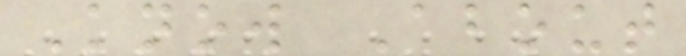Know About
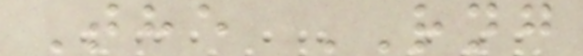The RNG
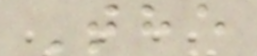The
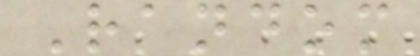Random
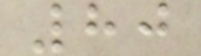80
